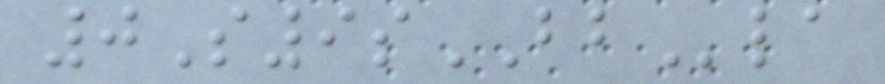0S9sBBla
